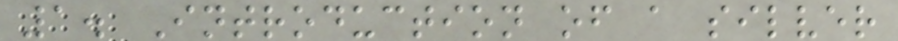1. Introduction of a silver
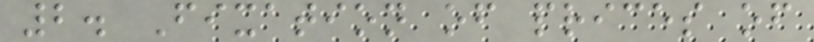2. Fixation of prices of
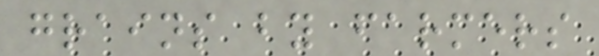grains by farmers
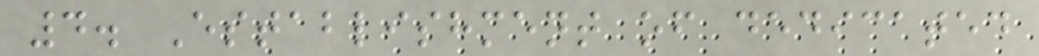4. Establishment of dedicated
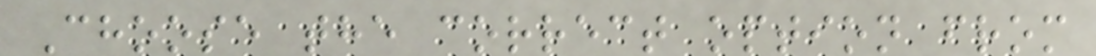Choose the correct option from
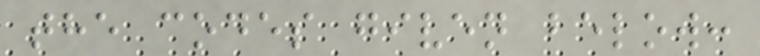the codes given below:
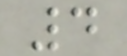4
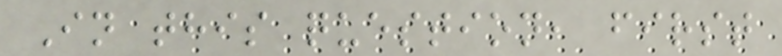In this question, first
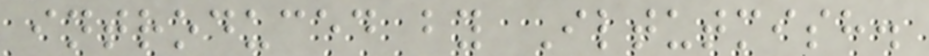introduced by Iltutmish.
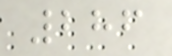286
